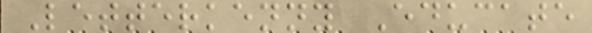Letterkenny Educate
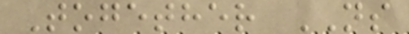Together NS
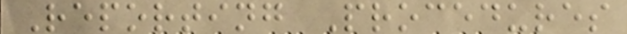Reporting Procedures
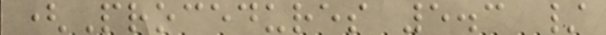(Procedures 5.3 /
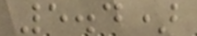5.4)
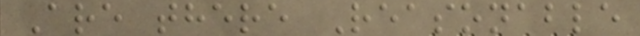Are there Reasonable
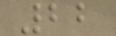22
